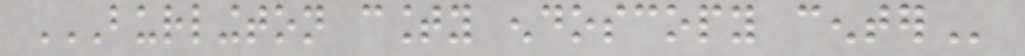BURLINGTON COUNTY ENDOSCOPY CENTER
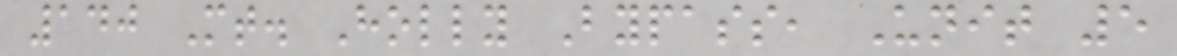140 Mt. Holly Bypass, Unit 5
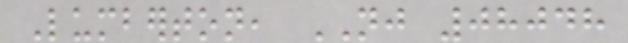Lumberton, NJ 08048
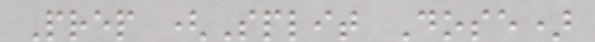Prep (Split Dose)
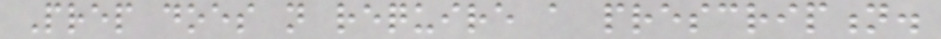Prep does not require a prescription.
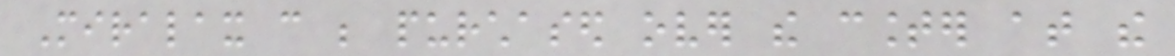Miralax can be purchased over the counter at the
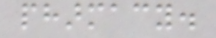pharmacy.
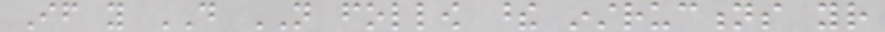If you DO NOT follow these instructions your
